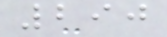290
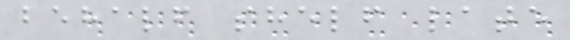behalf shelf late
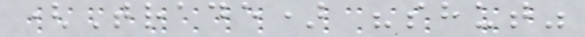(Trade) "shut"
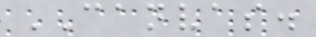CANVAS.
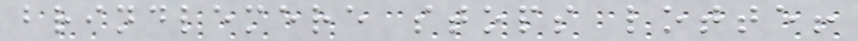brindlemere stops lotte!
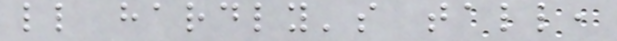ll hardly's tall,
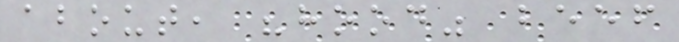about, "hood" beef
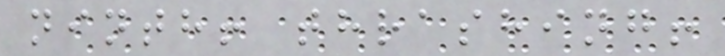ninth! thrashing!
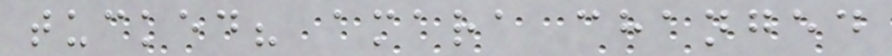tucked? amara changed
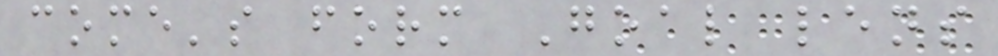come's form Goal lens
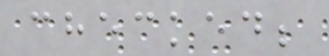checked;
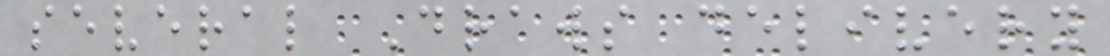several Draws delivery
